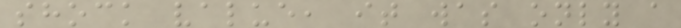shock value, it was only a
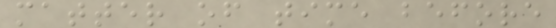matter of time before
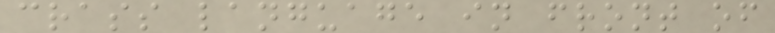crass language in front of
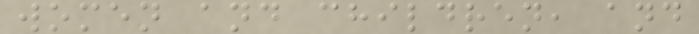women and children, and
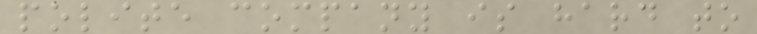polite company is hard to
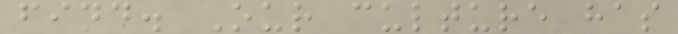find. Our culture has
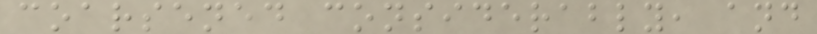coarsened considerably, and
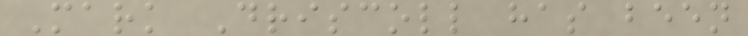Mark Driscoll has been
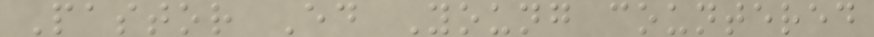Pastor Ed Young countered
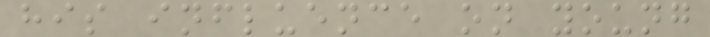his influence on young
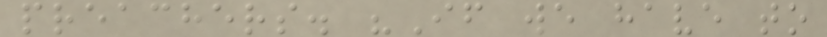preachers. "If we have to
